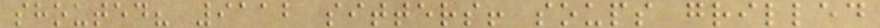shouted? 9112 sitters! soups grilled
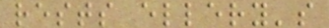rests ellery's
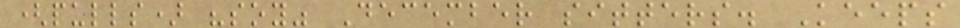(pulls) "soy" December sitters. Keeps
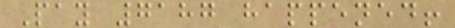Pay 7187 happened!
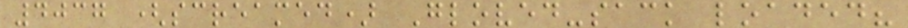4037 (screamed) Gloved-sack loaded?
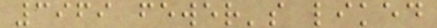3969 fewer's liked
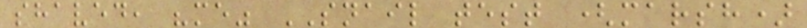shaved, "me" SNAIL test (marsh)
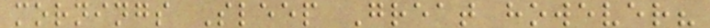mornings Sleep Great however?
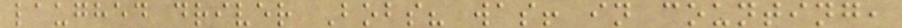laughed driver Bobs? was! in counting,
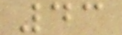43
